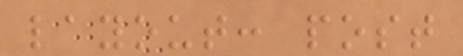layout: post
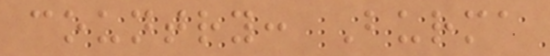country: Burma
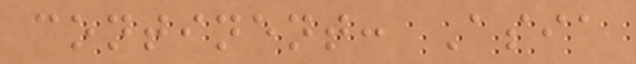continent: Asia
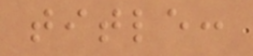title:
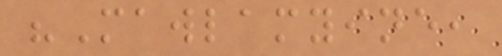"Mawlamyine,
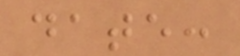date:
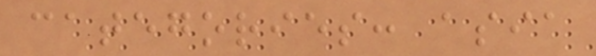categories: asia
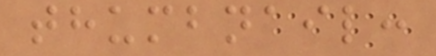thumbnail:
